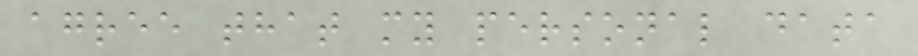agree that my personal data
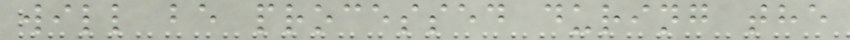will be processed during the
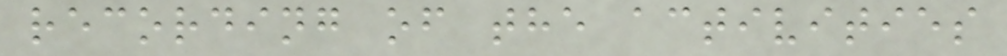recording of the activities
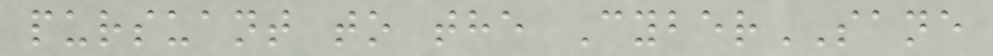pursuant to the CyberSANE
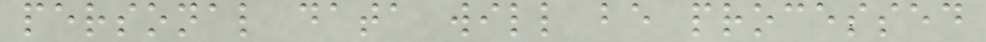personal data will be processed
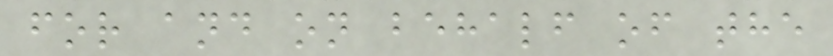for and on behalf of the
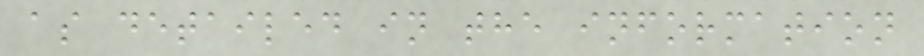as detailed in the information
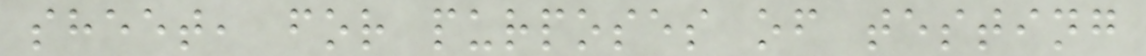sheet, for purposes of testing
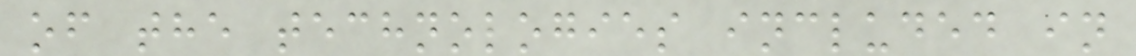of the technologies included in
